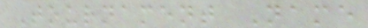Tournament Name
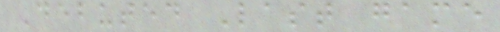Debuted Last game
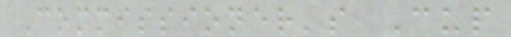Commissioner's Cup
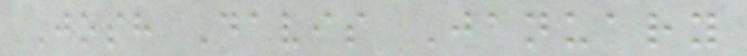Josh Davis January
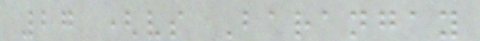27 (vs Barangay
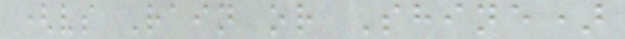(vs Rain or Shine)
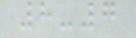8-7
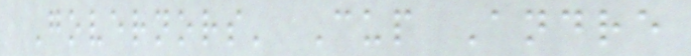Governors' Cup Andre
